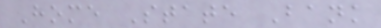Home State Bank
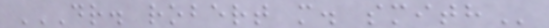DR. ROBERT M. SMITH
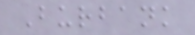Burbank
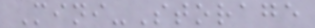Mini-Storage
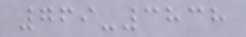769-3838
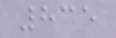835
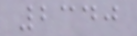2340
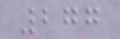277
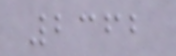2362
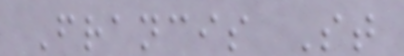Francis St
